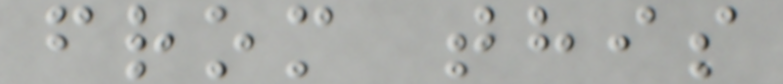from this
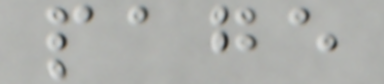page
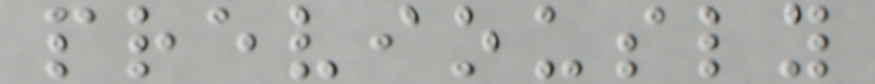previously
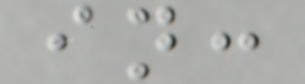in:
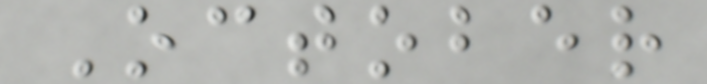October
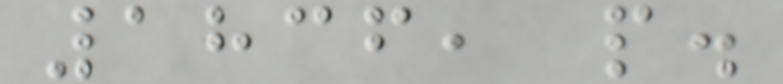1836, p.
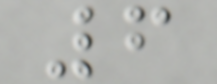6
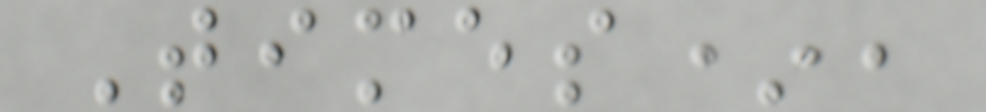Times*,
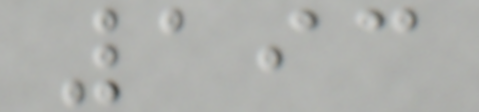193
